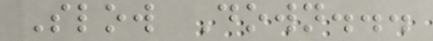Slow Down...
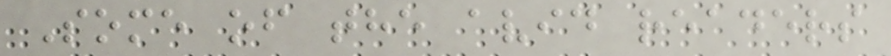Some of the avid readers
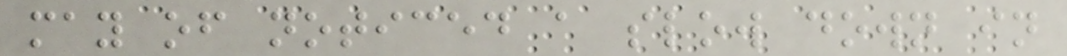may of noticed a slow down in
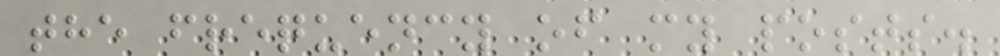the frequency of my posts.
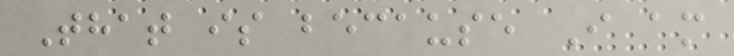That is because I am
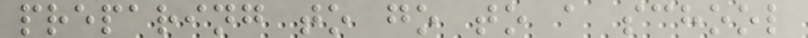preparing to go to a school
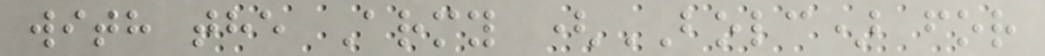with the Army (BOLC) for
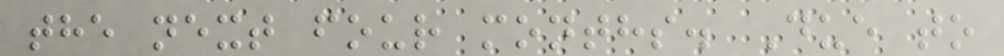the next four months. Due to
